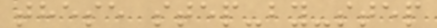these step-by-step
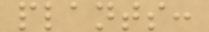plants:
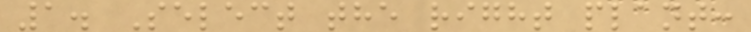1. Select the right plant:
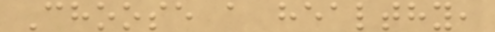Choose a healthy,
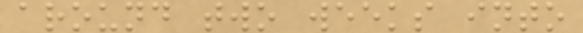around two weeks into
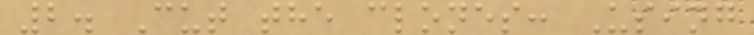2. Cut the clones: Using
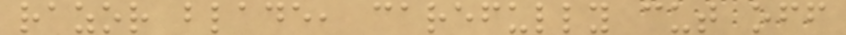razor blade, carefully cut off
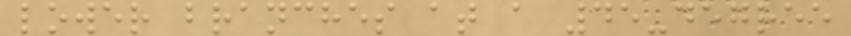lower branches at a 45-degree
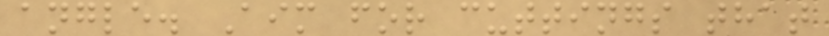angle. Aim for cuttings that
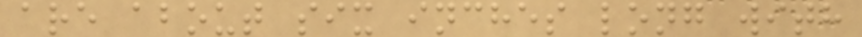are about six inches long with
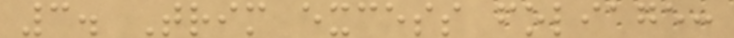3. Trim excess foliage:
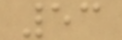53
